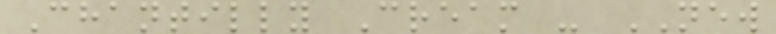Chantilly Cream - NEW
